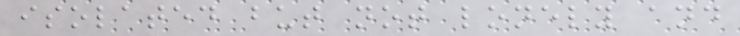isolated but not lonely and
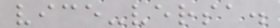vice-versa.
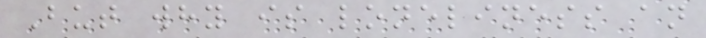But why is loneliness an
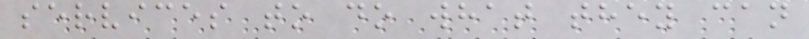services to do what they can
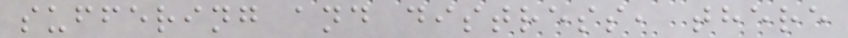suffering and distress, there
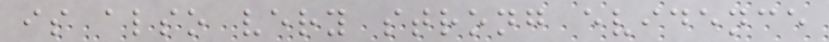is also very strong evidence
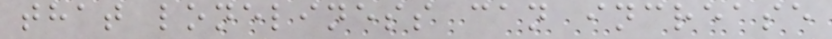that loneliness can increase
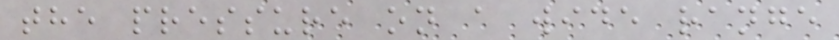the pressure on a wide range
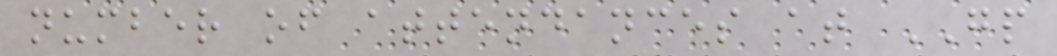number of attendances at GP
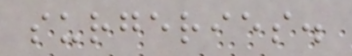surgeries.
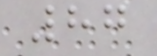87
